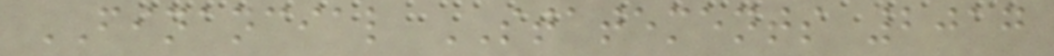FINANCIAL STATEMENTS 2017
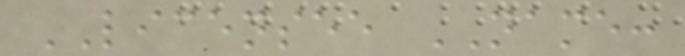LICENSEE NAME:
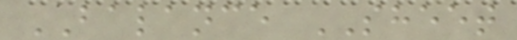BALANCE SHEET
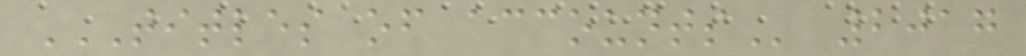TITLES OF ACCOUNTS 2017
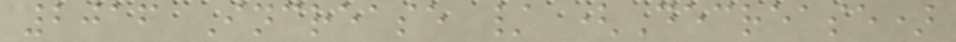2016 Increase / (Decrease)
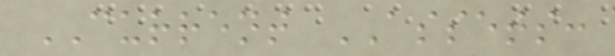CURRENT ASSETS:
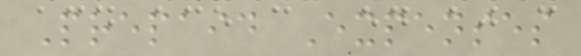Prepaid Expenses
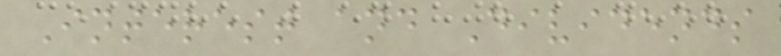Interest and Dividends
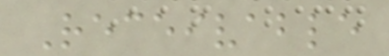Receivable
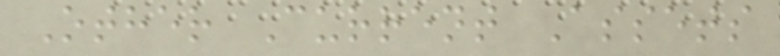Other Current Assets
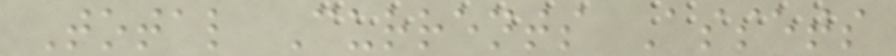Total Currents Assets
